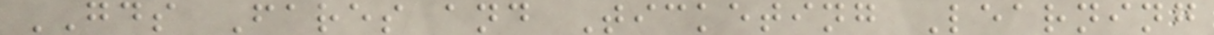GDS Fares and Ticketing Learning
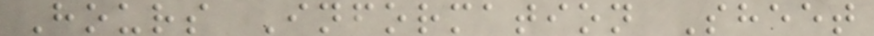Hours Information Sheet
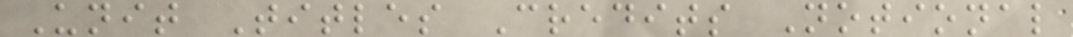Unit Titles Credits Notional
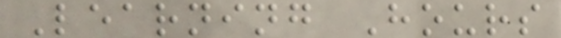Learning Hours
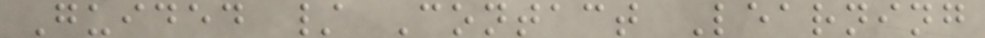Guided / Contact Learning
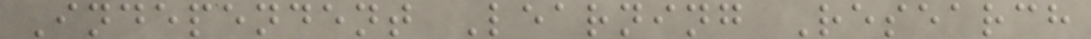Independent Learning Research
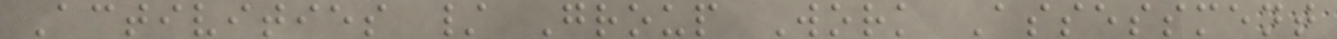Activities / Group Work Assessment
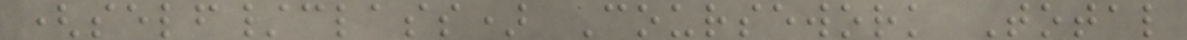(self/class) Coursework Total
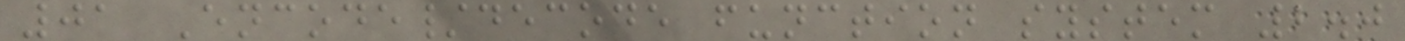01 Encode/decode function system 2.0
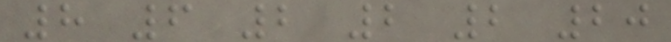8 6 2 2 2 20
